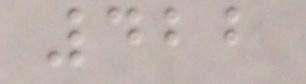422
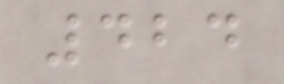424
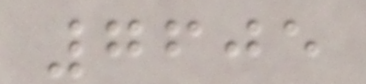7605
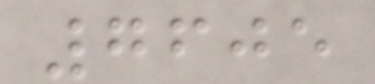7605
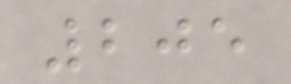205
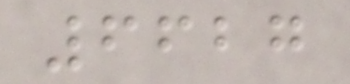6627
